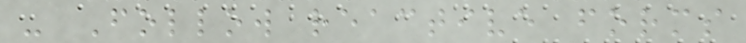- Follow reactive forms
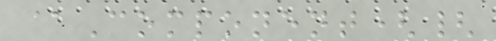@Component({
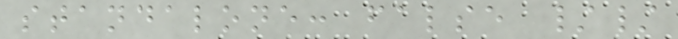standalone: false //
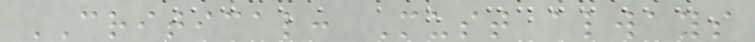CRITICAL: Must always
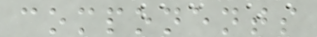components
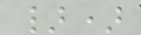})
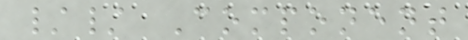// Component
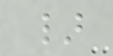}
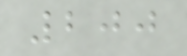200
